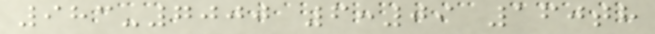983-7000 6:09 160th
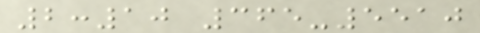2:10 365-5510
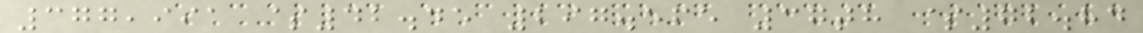377,991 $42.45 297.565 37th $72.84
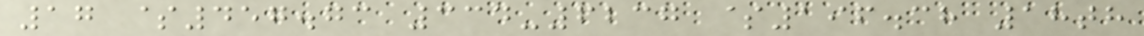17 $457.73 334-6237 $196.38 18th
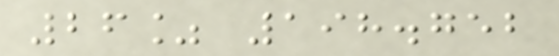26% 198.752
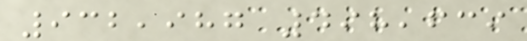932,987 498,639
